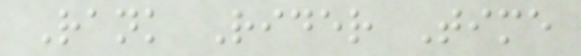Rank Rider Time
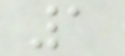1
